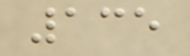135
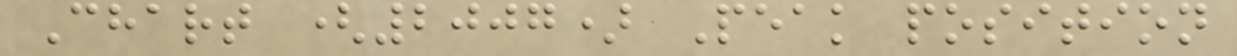Chart (2007) Peak position
